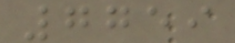7759
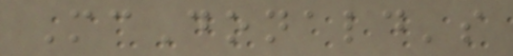McDonald's
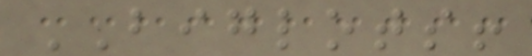BIGLOTS!
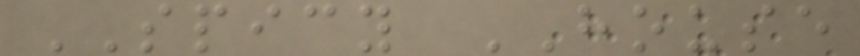SPICY HOUSE
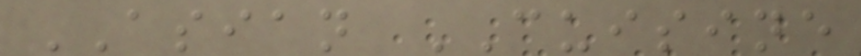ASIAN CUISINE
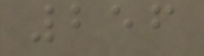256
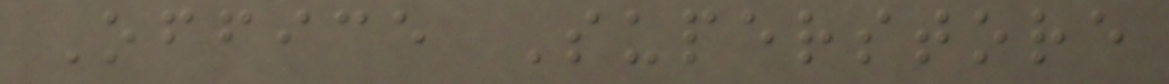Office Superstore
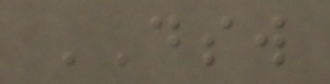DSW
